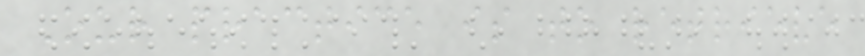Our practice is to retrieve
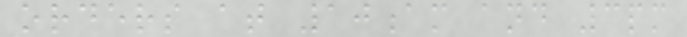orders at 10am and 3pm
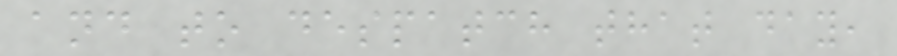and to despatch that day,
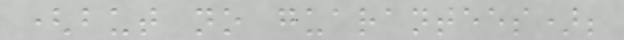(but no guarantees);
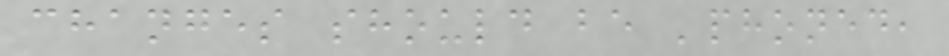changes should be 'phoned,
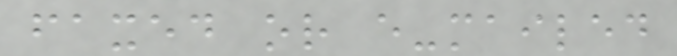faxed or e-mailed
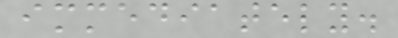immediately.
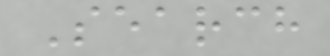Search
